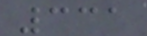331
